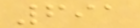691
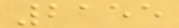2155
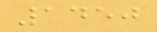1450
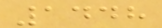1448
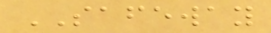SAFEWAY
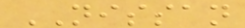NISSAN
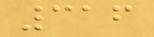316
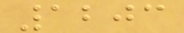1203
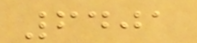6401
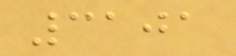3101
